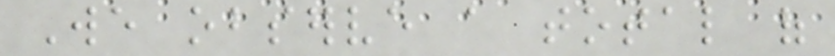We observe a total of
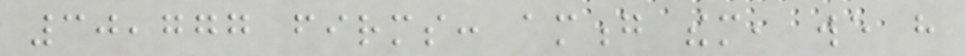30,777 firms: among them, we have
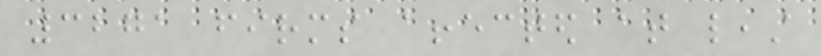3271 firms affected at least
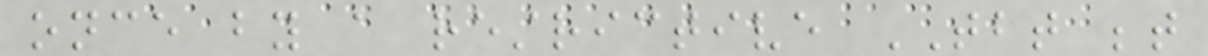once by a restrictive TBT between
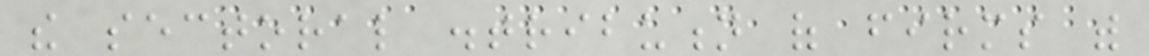the sectoral distribution of firms with
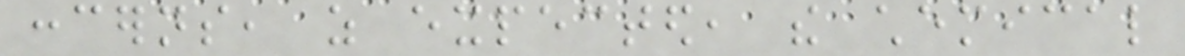concerns, as expected, the chemical
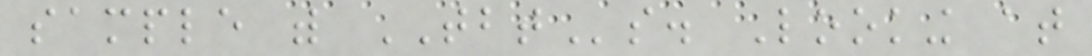sample with TBTs. Looking at
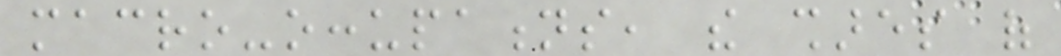macro-occupations, the shares of
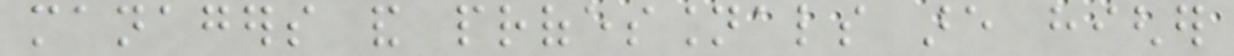managers and professionals are higher
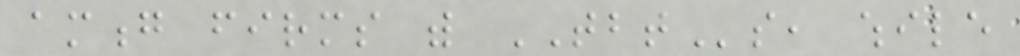among firms with TBTs, while
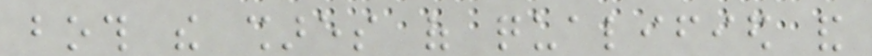both the shares of qualified and
